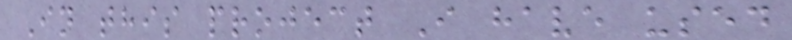In this project I have used
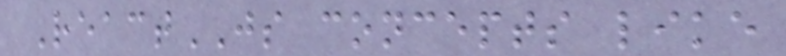ReactJS concepts like
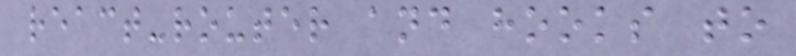react-router and hooks to
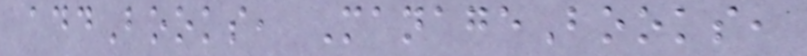addBooks, ManageBooks,
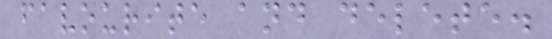favourite and delete.
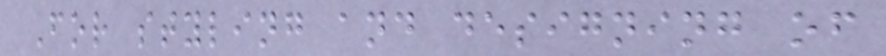For styling and designing of
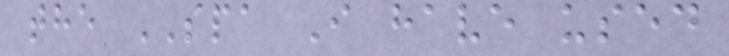the SPA I have used
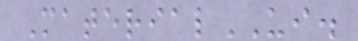MaterialUI.
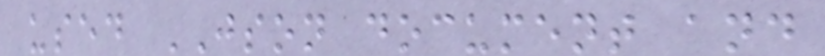used JSON document and
